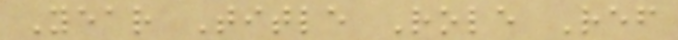Year Title Role Ref
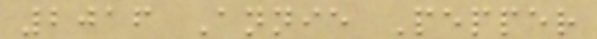2016 Annie Pepper
